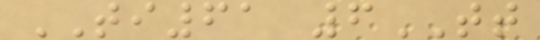TI61 6TT
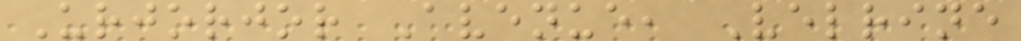Urjorjor Avenue, Velrine
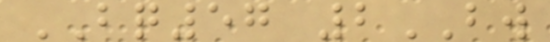BQ57 2BW
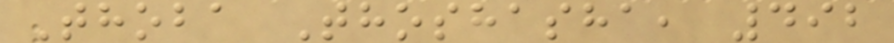Thoba Thoshasha, 492
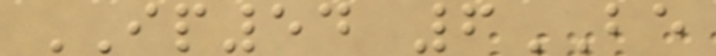IP54 6BE
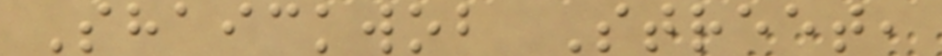Shaickwob Street,
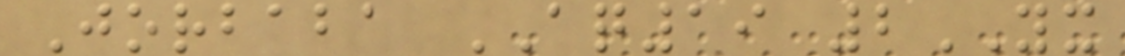Jorbaba AQ19 2YX
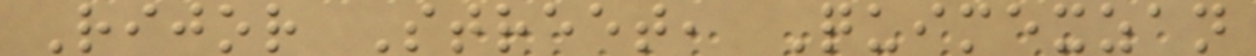Rijor Street, Quimexzan
